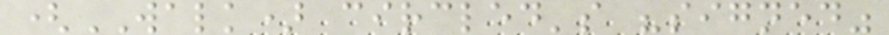(WALK) circled's "signed"
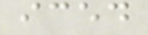iced
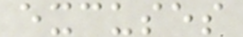excuses
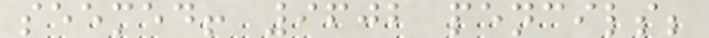seemed! 9602 pencils;
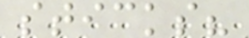sticks?
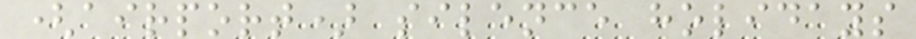(airport) silence holidays
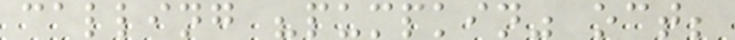calling "pumpkin" oct;
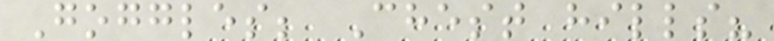Goggles; Chest hills?
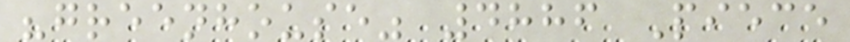"greenhouse" 4886 Piece
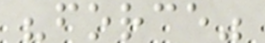"force"
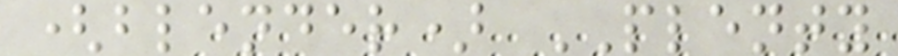(blender) PLENTY
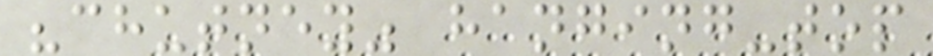"chutney" hanging-top
